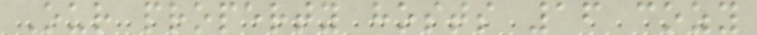Our property hosts 16 cozy
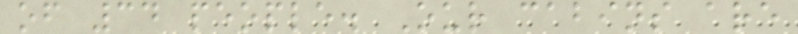of 34 people. Our cabins are
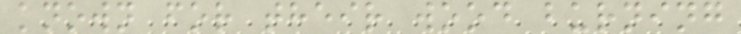known for their wood burning
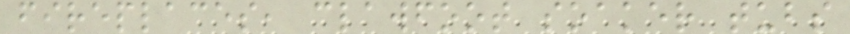fireplaces, clawfoot soaker tubs
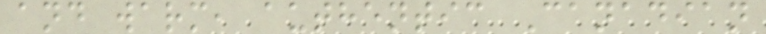and warm, authentic Canadian
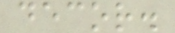decor.
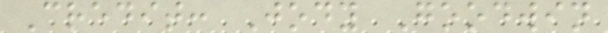Credit: Jody Goodwin
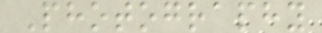Photography
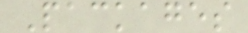Packages
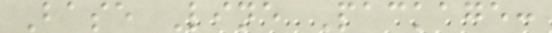Base Line Package:
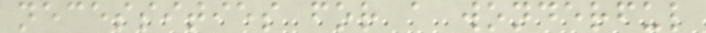necessities for a wonderful
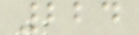224
